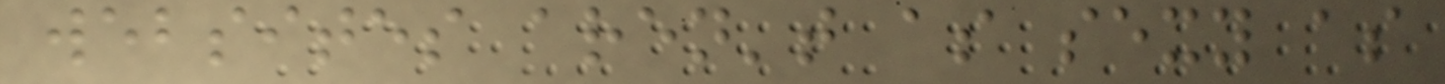websites aren't as sexy as
